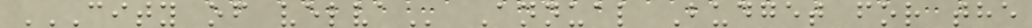CITY OF VELVA Annual Budget for the
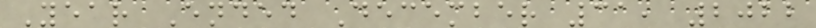Year Ended December 31, 2022
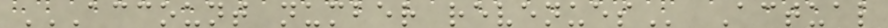ACCOUNT NUMBER REVENUES Actual
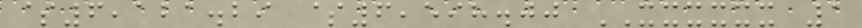$6,121.29 $6,598.00 XXXXXX 1
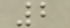2
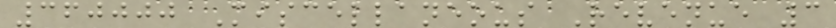360000 Miscellaneous Revenue 3
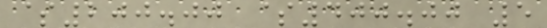$200.00 $400.00 5
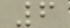6
